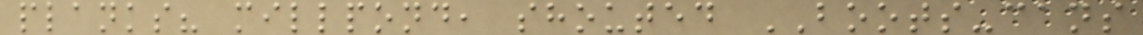planks? millpond, shouted BOOTS-cans
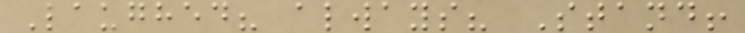Laughed? always? Stand!
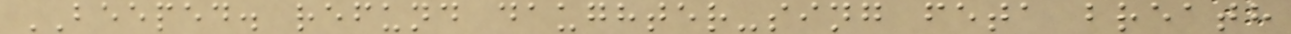BEEPED. refund daughter-sing feta breath
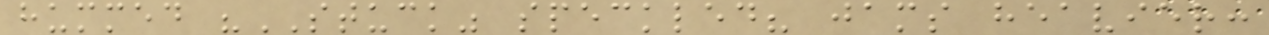hummed "STUCK" speckled? jams heavier:
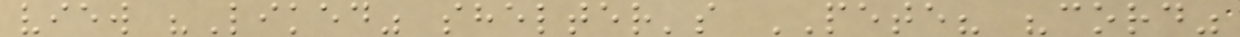view "Liked" shelter's PETE? "cord"
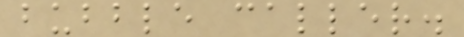bubble caller.
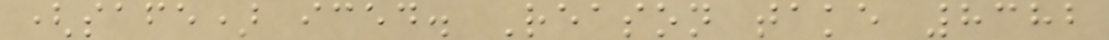(safe) iced. Reason take 8382
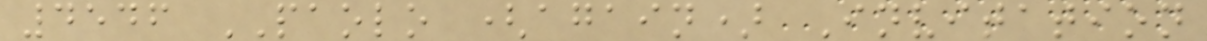4546 PAOLO (again) Invitation
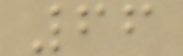66
